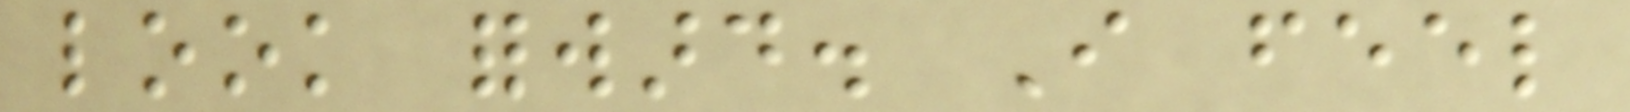look forward. I feel
